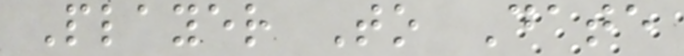Player To Date
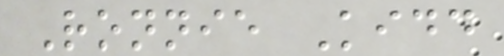Ronnie Kidd
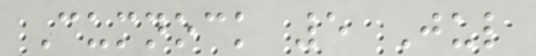Cumnock 5 Jul
